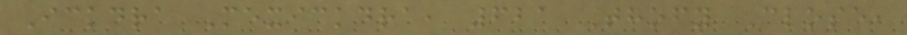Ickdra Mexickdra, 621 Thofy Close,
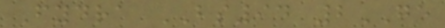Fydra BS94 2GE
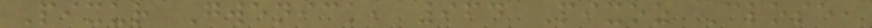Pixur Gwenick, 964 Pixoz Close,
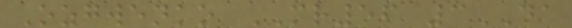Ozgwenko MR56 3DA
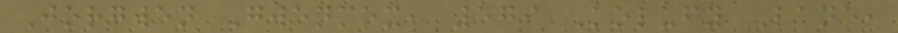Jorgwen Gwenmex, 579 Kolufy Lane,
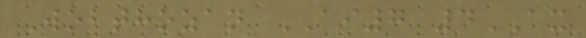Wobthozan AI7 4AX
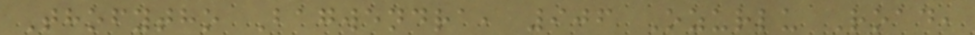Thofytho Bagwendra, 906 Ozurlu Road,
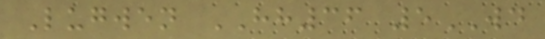Lugwen HH36 5WD
